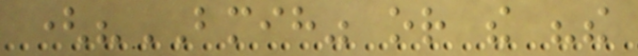("BMIH" or the "the
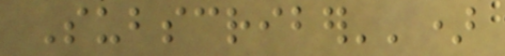Subscriber'')
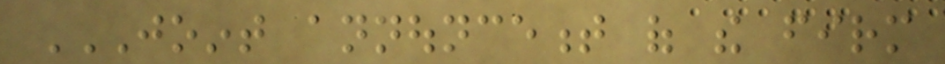JOINT ANNOUNCEMENT OF THE FIRM
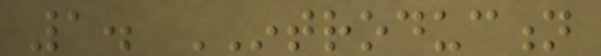1. INTRODUCTION
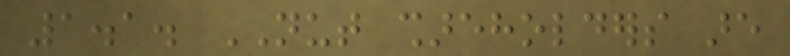1.1. NUT shareholders are
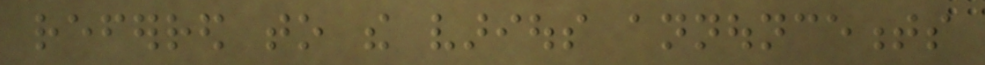referred to the various announcements
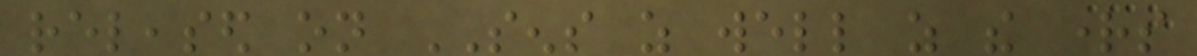released on SENS as well as the rights
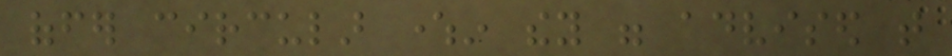offer circular wherein they were advised that
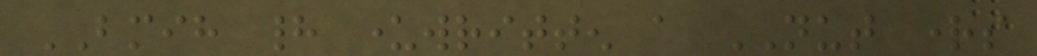BMIH had underwritten a NUT rights
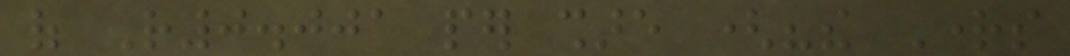of R0.001 per share ("the Rights
